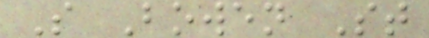S Bowen St
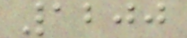1200
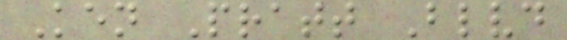Ken Pratt Blvd
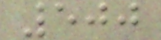500
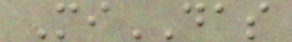MiDAS
